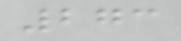273
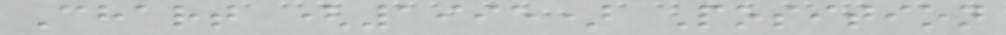Chart (1995) Position
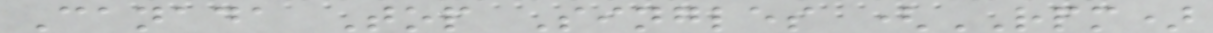Canada Top Singles (RPM)
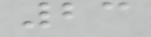23
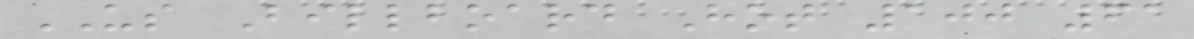US Billboard Hot 100 61
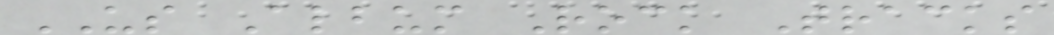US Album Rock Tracks
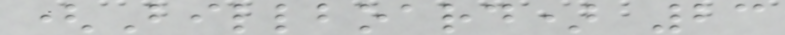(Billboard) 23
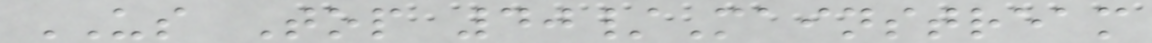US Top 40/Mainstream
